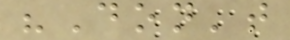"Don't
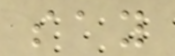say
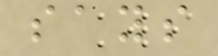says
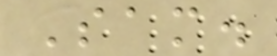Sam.
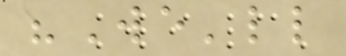"We'll
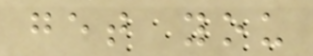get you
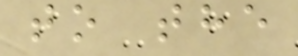to the
